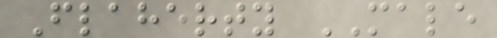Flaherty MALE
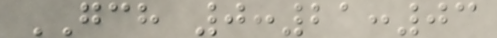GCH 0:21:03
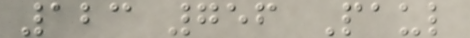123 756 Paul
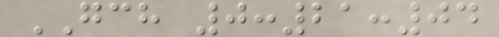GCH 0:21:04
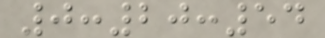0:20:54
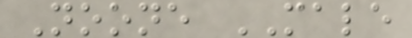Noone MALE
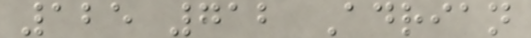125 712 Adrian
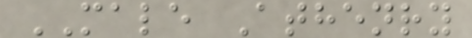MALE Athenry
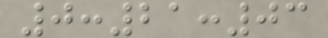0:21:03
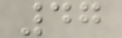47
